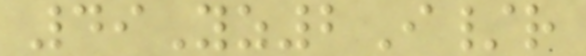49Yz2I/r
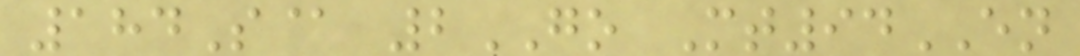184S@ 2GO Mt94EN
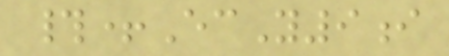#+EcY9i
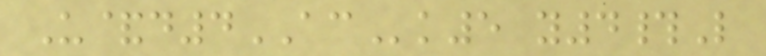U&d4ACk5 y4#L
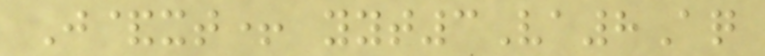J&xt+ yyt3Va8Aq
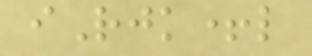iRjk+l
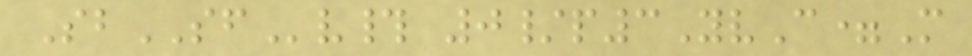SbSFv# 0/p3YvC=M
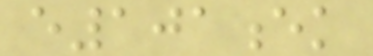e101ek
